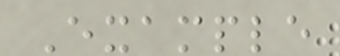Example
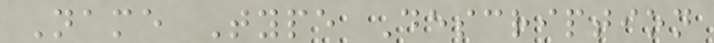Name Type Description
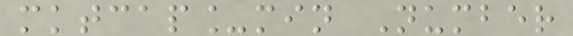mktcap_min Number
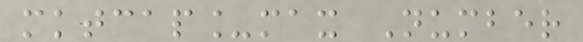mktcap_max Number
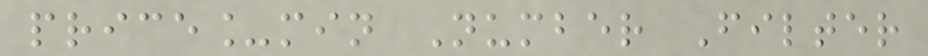price_min Number Filter
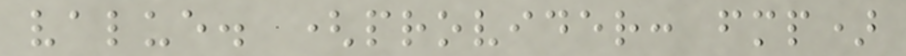value. (provider: fmp)
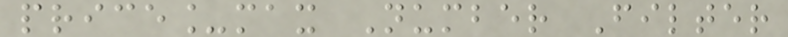price_max Number Filter
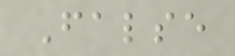False
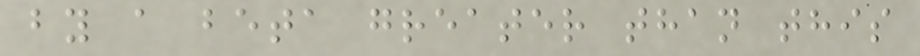by a beta greater than this
